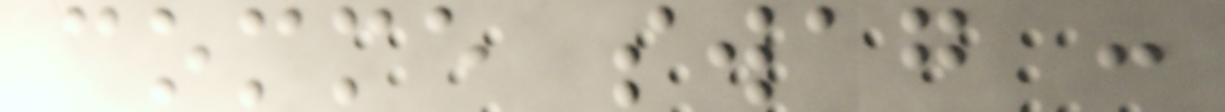comme swag :
